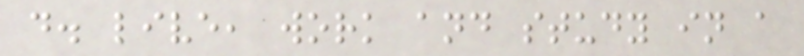d. live, work and study in a
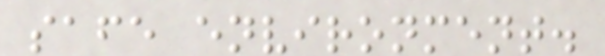safe environment.
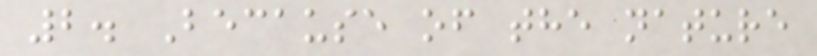2. Because of the nature
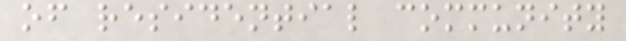of residential community
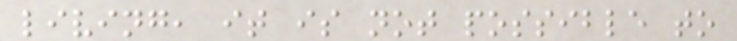living, it is not possible to
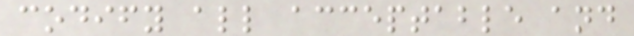codify all acceptable and
